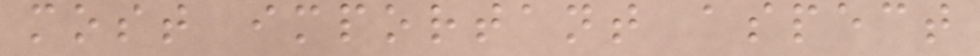most important aspect
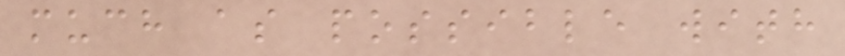much as possible with
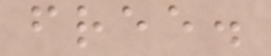free.
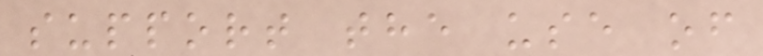support the use of
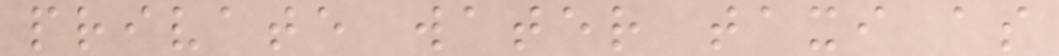private water taxi as
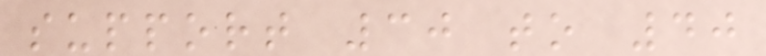support 30 to 40
